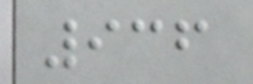936
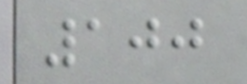100
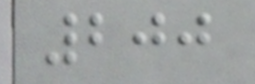200
